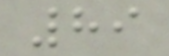89
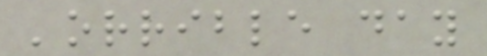'orrible day
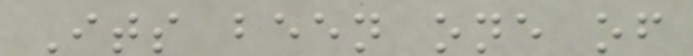Its been one of
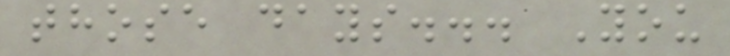those days... You
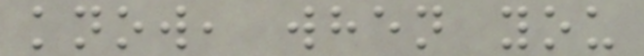know, when you
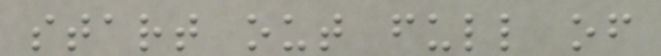start out full of
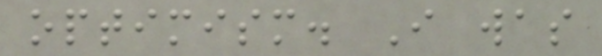optimism. I was
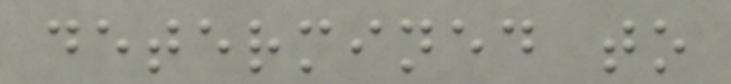determined to
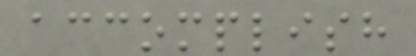accomplish
